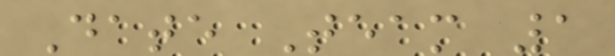Date Team 1
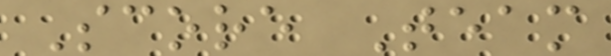Score Team
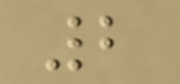2
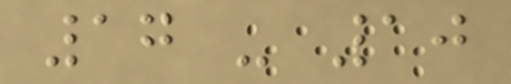17 - 10
